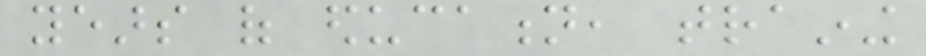years of education, training
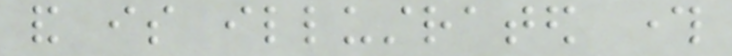and is illustrated through
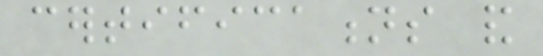certifications and
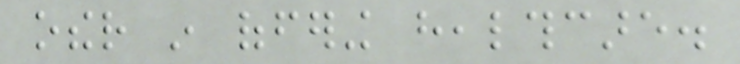other in offering healthcare.
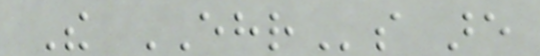The EHRs are
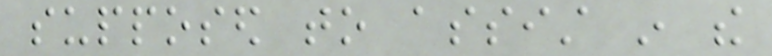supposed to assist in the
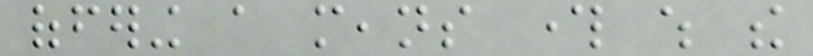offering a means through which the
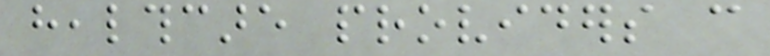healthcare providers can
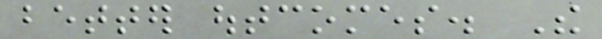better outcomes. The
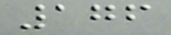176
